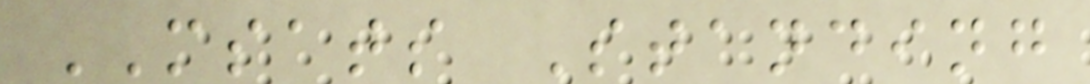MSATS Standing
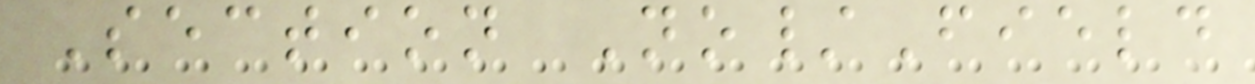Section No/Field
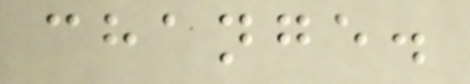change.
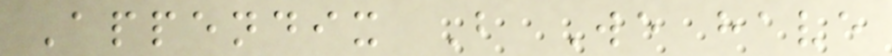Appendix B We have
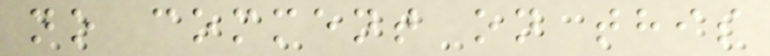no comment on this
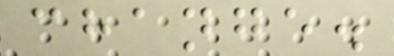change.
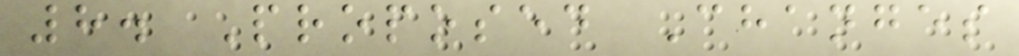8. Proposed Changes
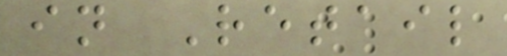in Retail
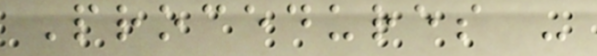Procedures -
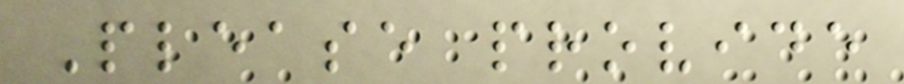Please provide
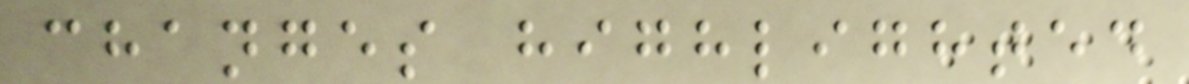changes highlighted
